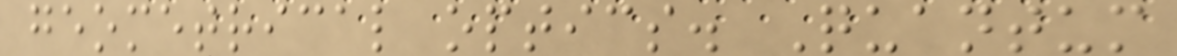geometrical optics. Quantum
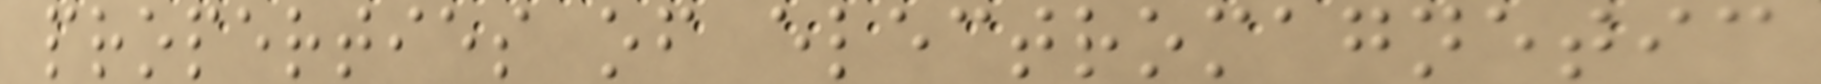properties of electromagnetic
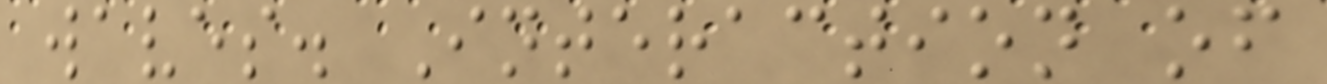waves. Interaction of
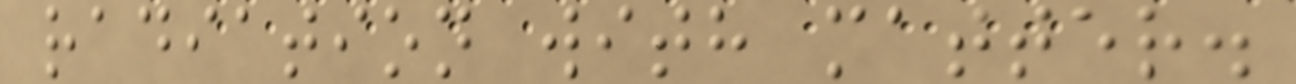radiation with matter.
